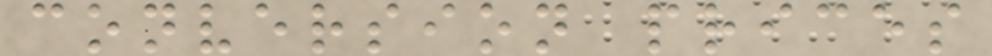conversion prices
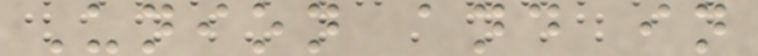Union and in
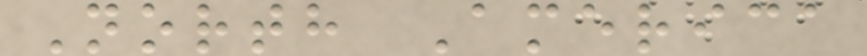North America
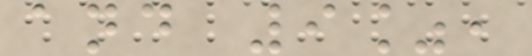and 9%,
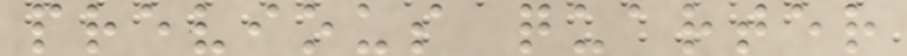previous quarter
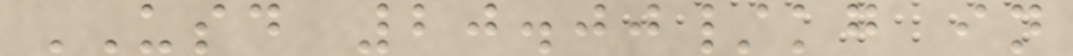USD 20.00/kg in
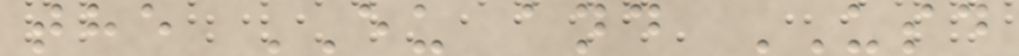the EU and USD
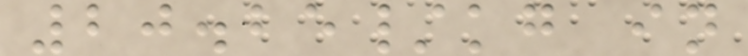20.25/kg in
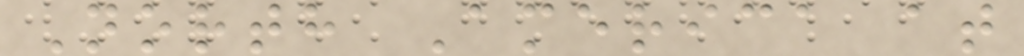North America at
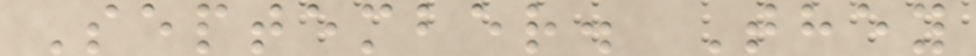September. They
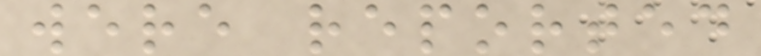were reported
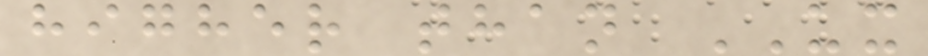higher than UX
